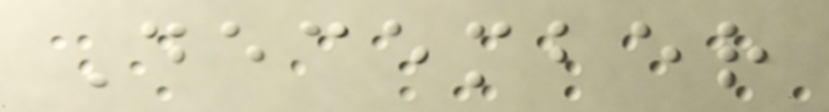December
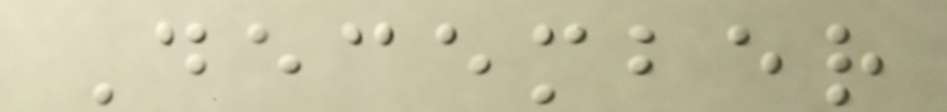December
